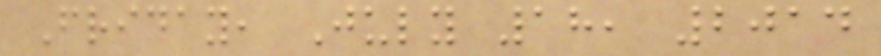Friday, July 18, 2014
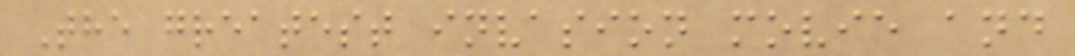The greatest invasion movie and
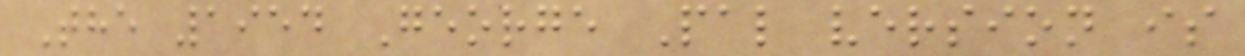The 1954 George Pal version is
